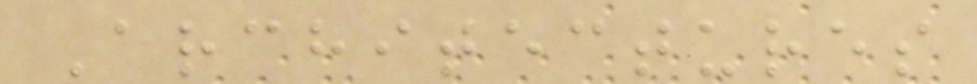Architectures
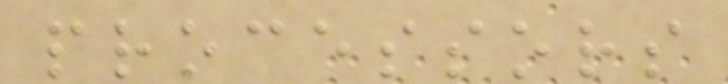processors
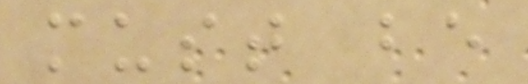must be
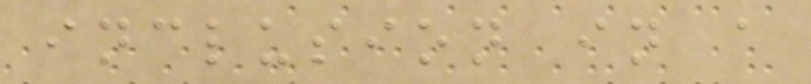inclusion in a
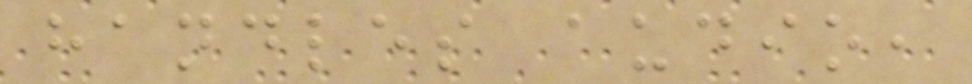handles audio,
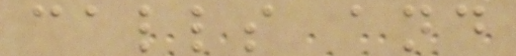calls and
